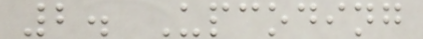2. Upcoding
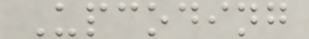Upcoding
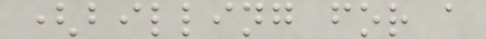(billing for a
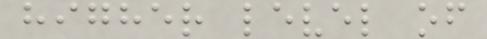higher level of
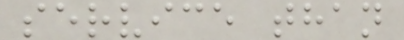service than
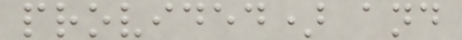provided) and
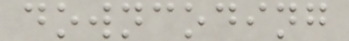downcoding
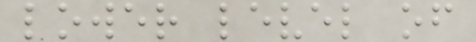lower level of
